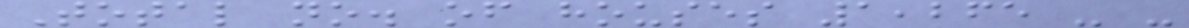Total no. of houses 1,265 - -
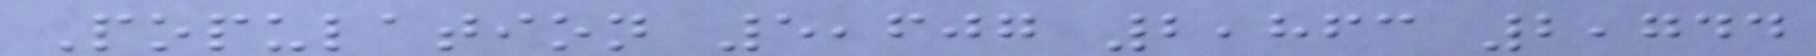Population 5,607 2,863 2,744
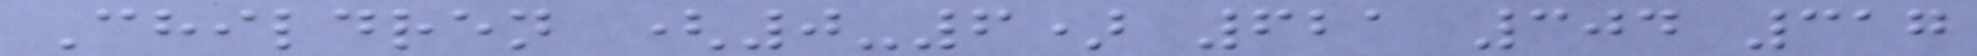Children (0-6) 621 304 317
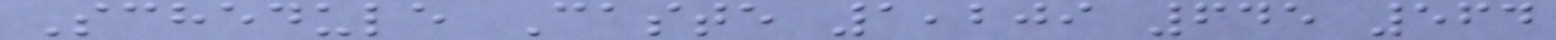Schedule Caste 1,209 645 564
